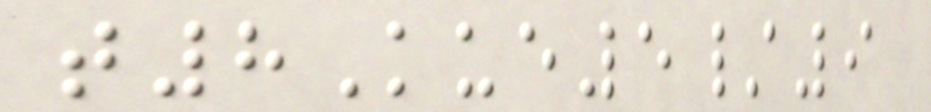t8Kue5/9
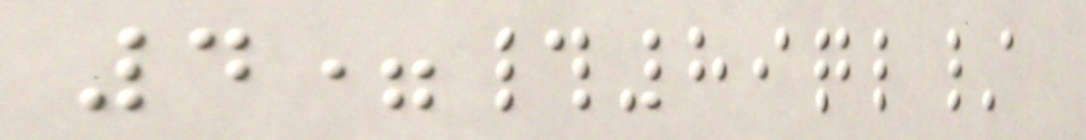4=#89ql/
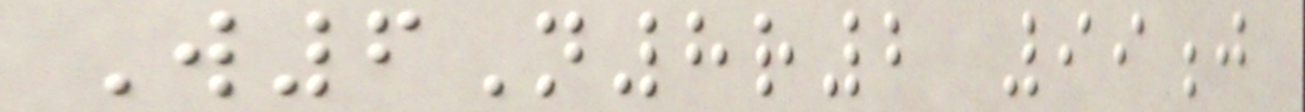W6N8r2 99j
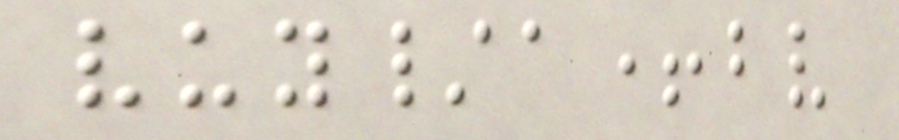vuy/a+bv
